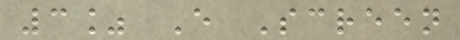3% E Screen
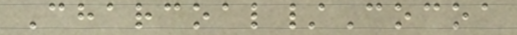Charcoal/Cocoa
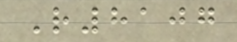R8107
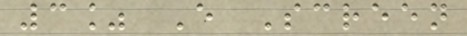3% E Screen
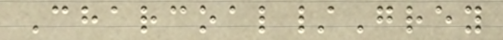Charcoal/Grey
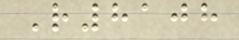R8108
